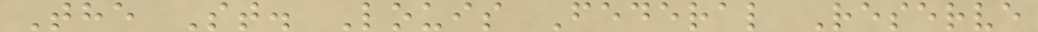The St. Louis Federal Reserve
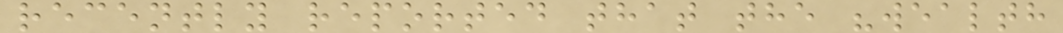recently reported that the "wealth
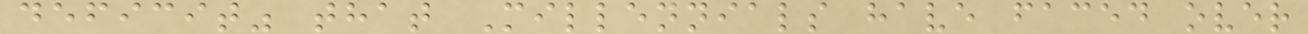deficit" that Millennials have faced over
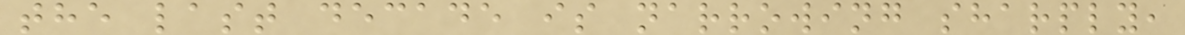the last decade is narrowing sharply,
